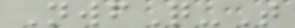NwfQ-T
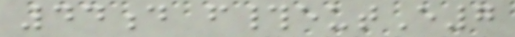44d f#eutE7
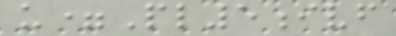u=Pl5ivf
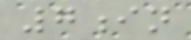7in
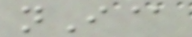nI@
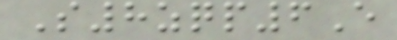S8zqp6E
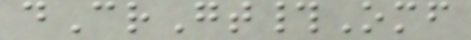dCrGt#Omf
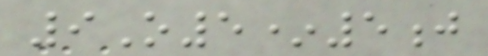9O5*5j
